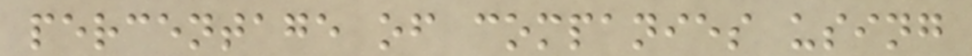percentage of companies using
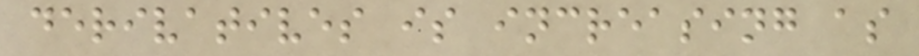derivatives is increasing as
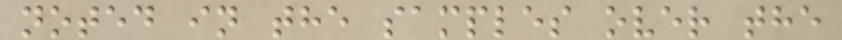noted in the samples over the
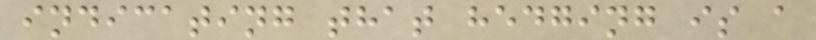indicating that hedging is a
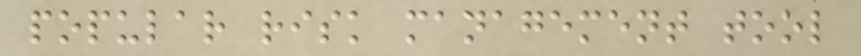popular risk management tool
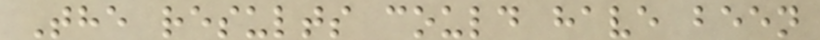The results could have been
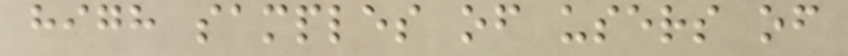high samples of users of
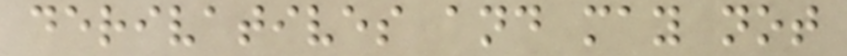derivatives and may not
